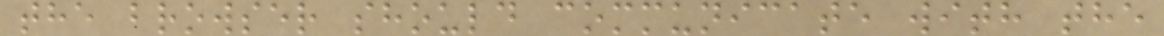the browser should communicate with the
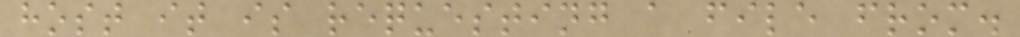host it is requesting a file from.
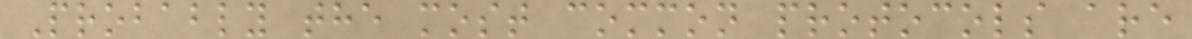Probably the most common protocols are
